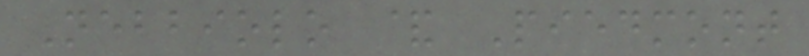Nebbiolo & Piedmont
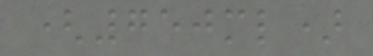(750ml)
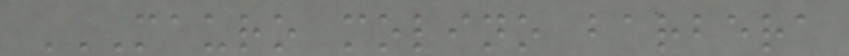MAURO MOLINO BARBERA
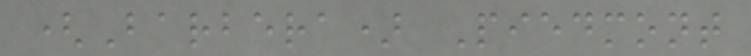(Barbera) Piedmont
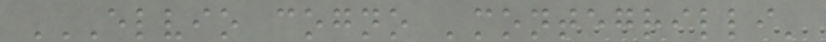ELVIO COGNO 'MONTEGRILLI'
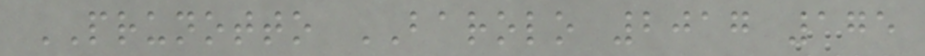PRUNOTTO BAROLO 2017 175
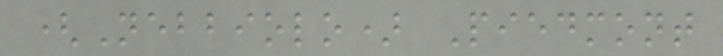(Nebbiolo) Piedmont
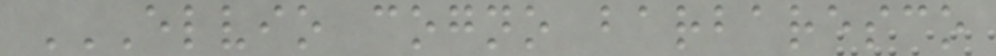ELVIO COGNO BARBARESCO
